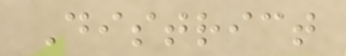District
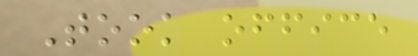Took office
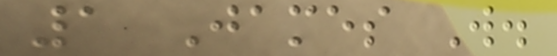1 James W.
